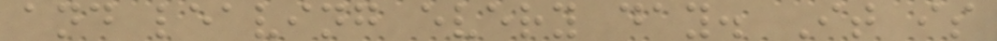and leaving every day. It is
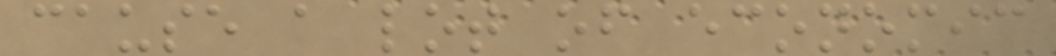cause a lot of economic
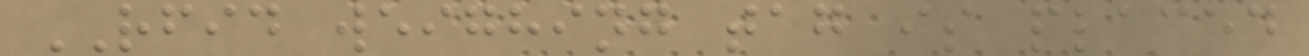RFID weighing tag is placed
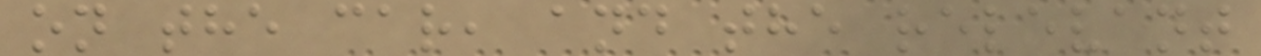on the car, and the relevant
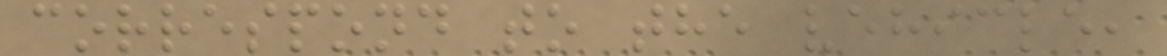correspond to the vehicle,
